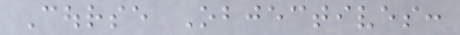Course Objectives:
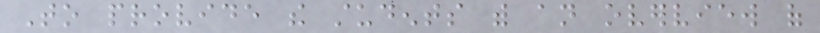To provide the students with an overview of
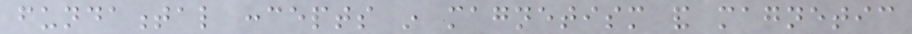fundamental concepts in magnetism and magnetic
